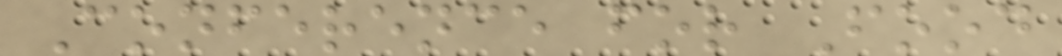Conference for Food
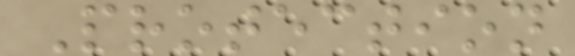Protection
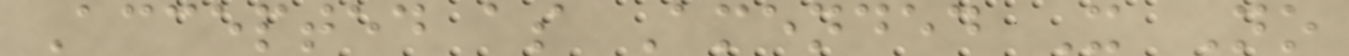Accepted as Amended X No
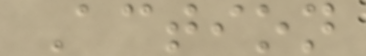Action
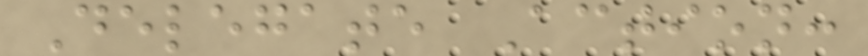Delegate Action:
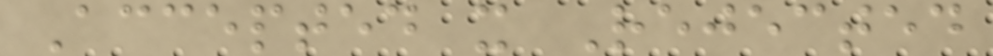Accepted x Rejected
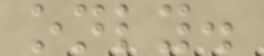only.
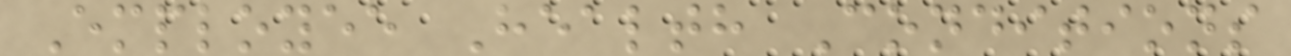Employee Health Conditions
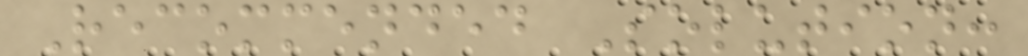Recommended Solution:
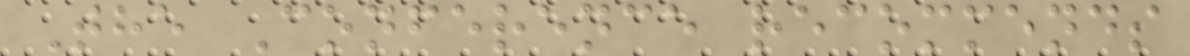The Conference recommends
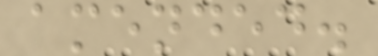amended.
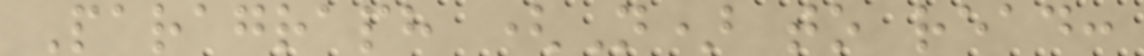Paragraph (N) to read:
